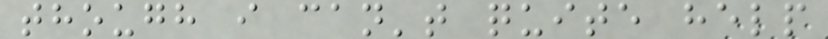though i can't quite help
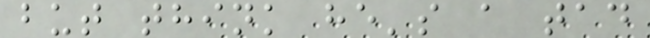but think he's a tad
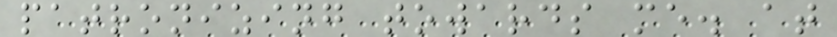patronizing towards me. at
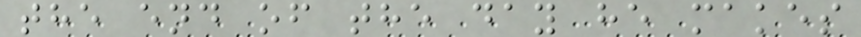the end of the day he makes
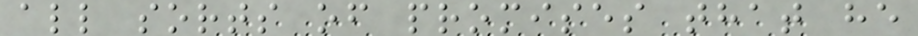all sorts of promises that he
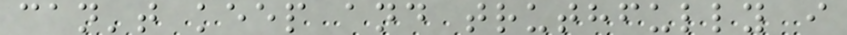can't keep and truthfully i
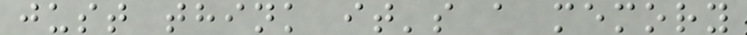just think it's a memory
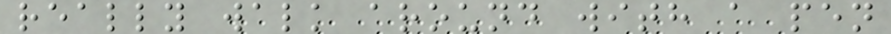really walk around with a pen
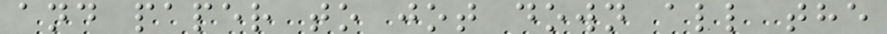and paper to jot down all the
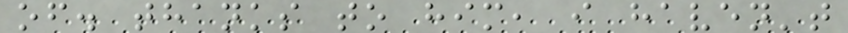of. thanks to him, i haven't
